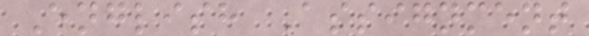English Assignment
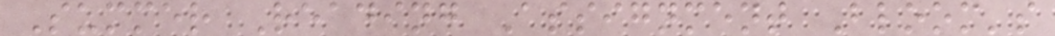Summer Reading Assignment Bloom's
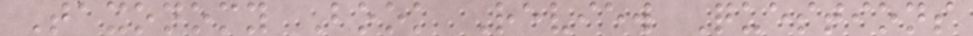Taxonomy Book Review Questions
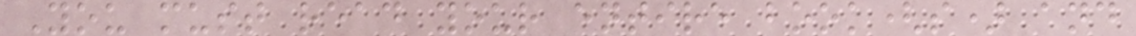You must read your entire book(s) and
